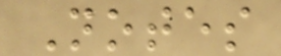Notes
